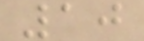10
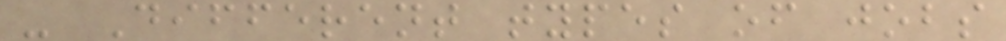- Different types of jobs
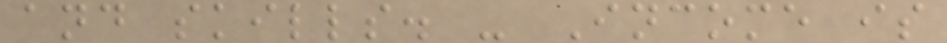and skills. - Income is
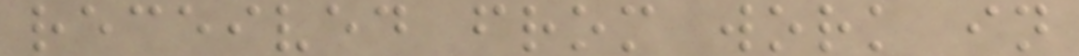received from work in
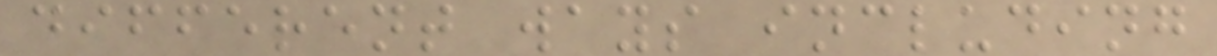different ways including
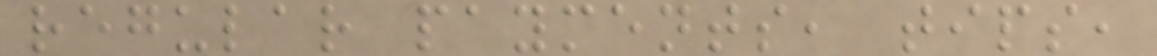regular payments, tips,
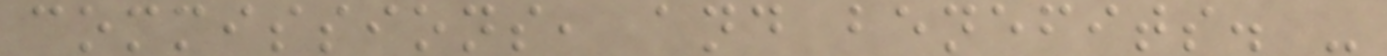commissions, and benefits. -
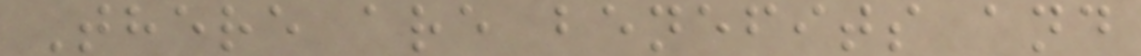There are benefits and
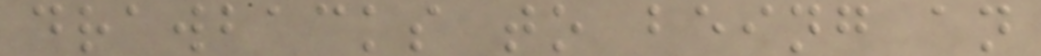drawbacks to being an
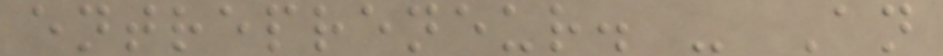entrepreneur. - An
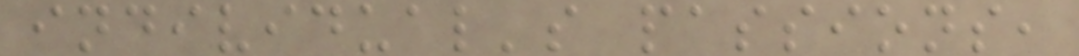individual's passions,
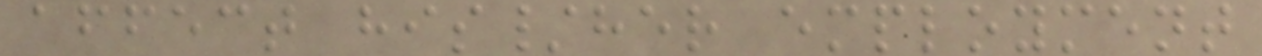affect his/her employment
